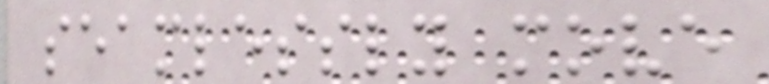seamlessly move
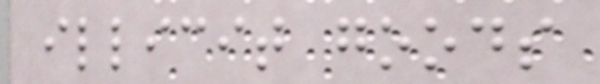illicit goods
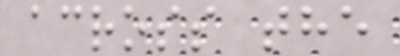across the
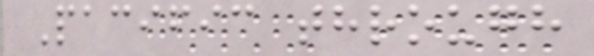Pacific through
